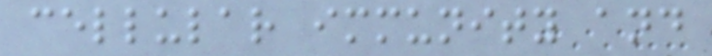cellular immunity and
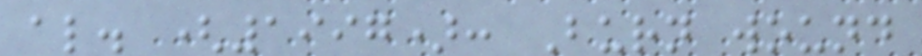al. (1997): Burn wound
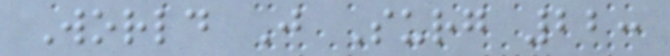World J Surg 22:
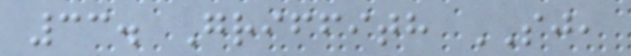33. Griffith SJ,
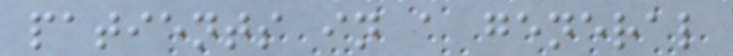patients in a general
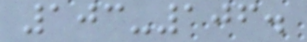103-106.
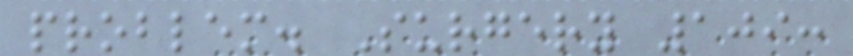problem. Surgery 109:
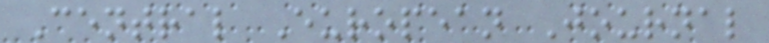Central European Journal
